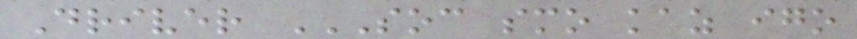Driver SOC SMO KAZ IGO
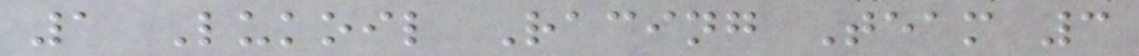1 Lukoil Racing Team 3
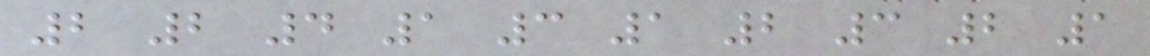2 2 4 1 3 1 2 3 2 1
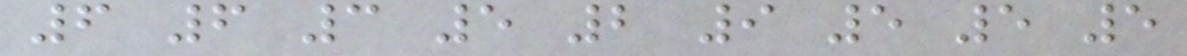6 6 3 5 2 9 5 5 5
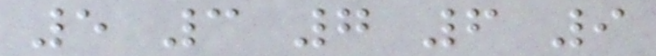5 3 7 6 9
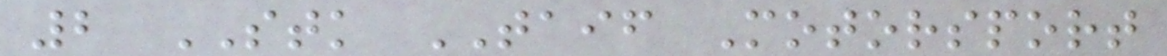2 STK TAIF Motorsport
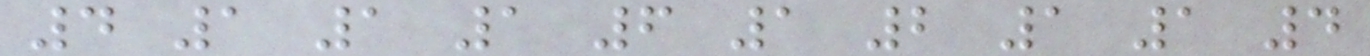4 1 1 1 6 1 2 1 1 4
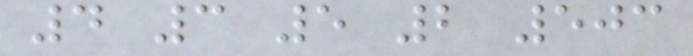4 3 5 2 503
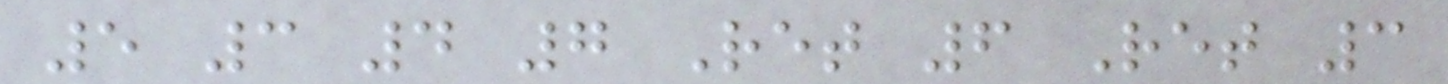5 3 4 7 Ret 6 Ret 3
